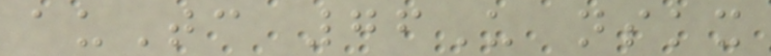auTc 76U nskx
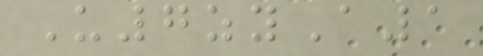U7zyA1
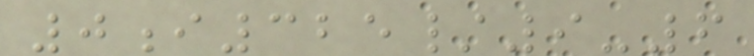0i325/9-6
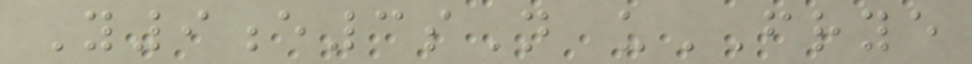Y9e3sN uFRYE
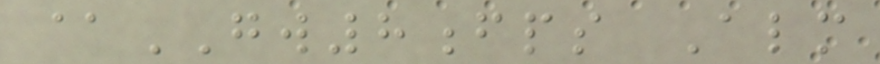@GW8fps Alm
